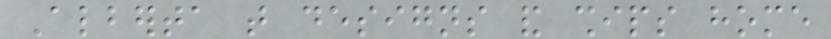Alberta that designs and ships home
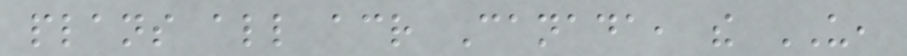plans all across Canada, the US,
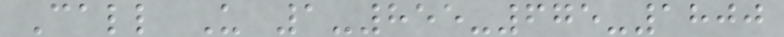Call Us 1-855-675-1800
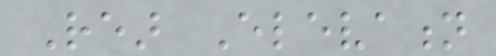Rear Elevation
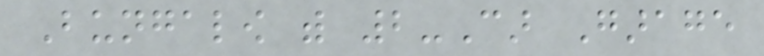Bungalow with 2-Car Garage
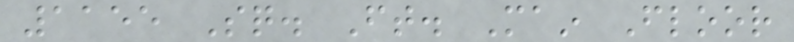1155 Sq. Ft. Main Floor
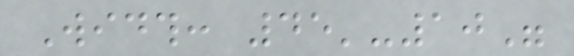Width: 45'-10"
